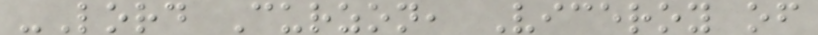-Lord Curzon, Viceroy of
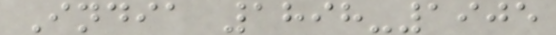India 1898-1905
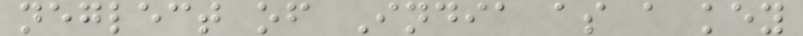neglect of India as a key
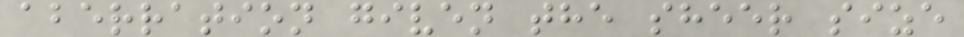aberration given the sheer size
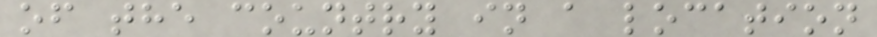of the country in a location
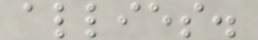allies.
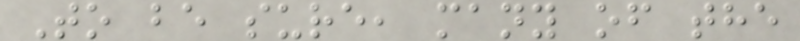To be sure, many of the
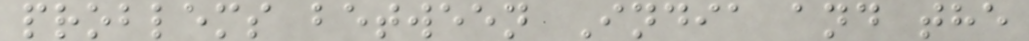problems between India and the
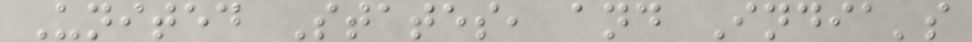United States, and India's
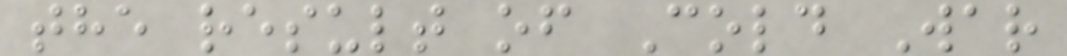the result of Cold War
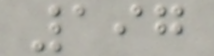197
